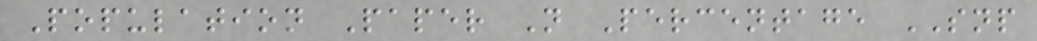Population Paper N Percentage SNP
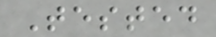Tested
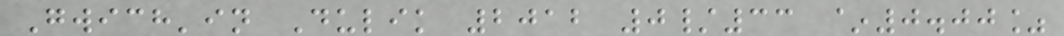Gwich'in Dulik 2012 0/33 ~0.00%
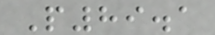P89.1
